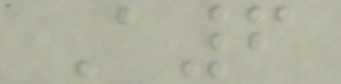A6
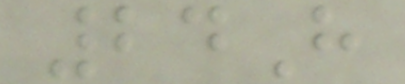24H
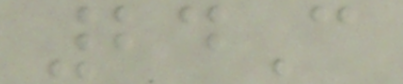24C
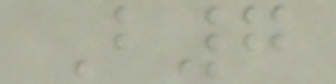B7
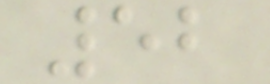52
